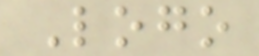Logo
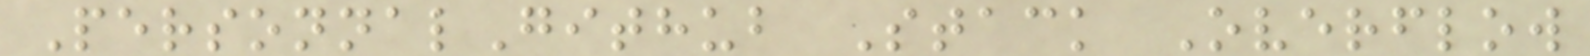PersonnalGithub Stack Overflow
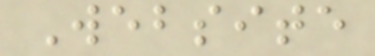Website
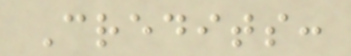Credits:
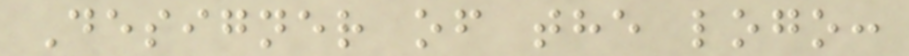Designer of the logo:
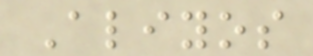Aliyos
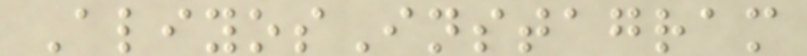AliyosInstagram
